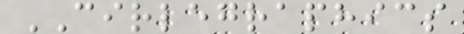CIRLEGRAPHICS
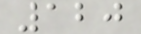120
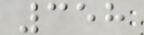358
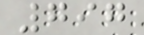797
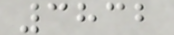3832
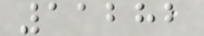11282
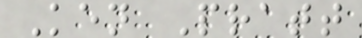Ken Pratt
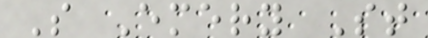S Emery St
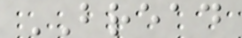BREAD
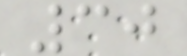30
